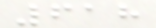618
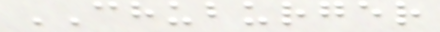CHUBURGER
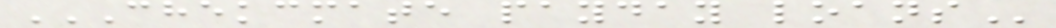CHEKCMATE PAYDAY LOANS
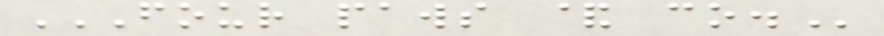FOUR PAWS & CO.
